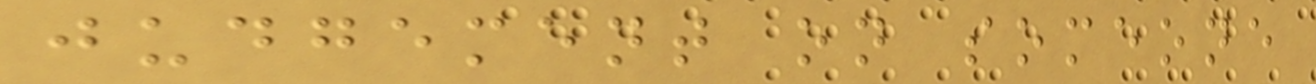judgement on someone
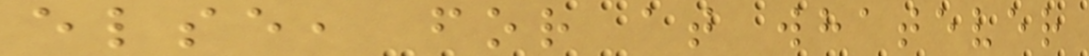else, for at whatever
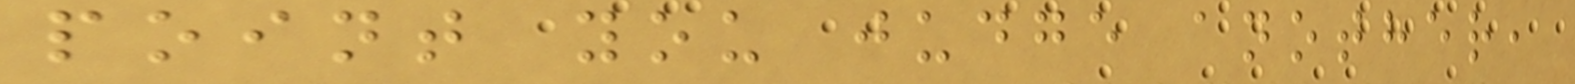point you judge another,
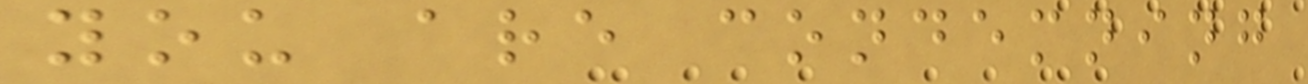you are condemning
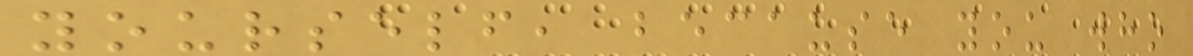yourself, because you who
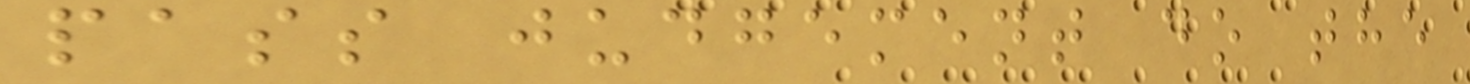pass judgement do the
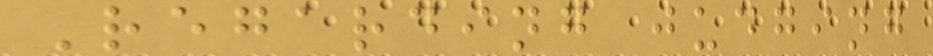Regarding judging
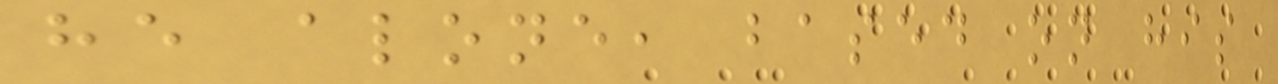he alone, based on his
